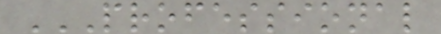PROFESSIONAL
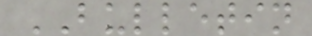BULLETIN
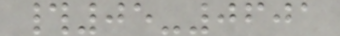#05-0601
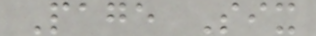Page Six
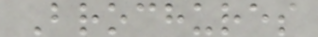Brochures
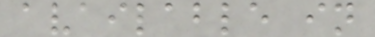available in
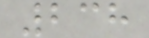238
